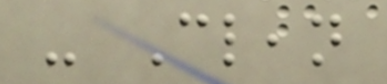- Clean
